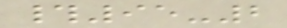#95-2
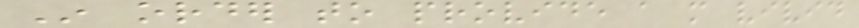In order to provide a more vivid
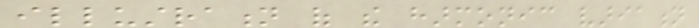illustration of the harmonic variation
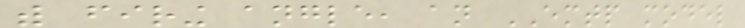with firing angle, an EMTP model
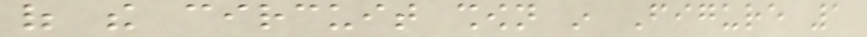of the circuit shown in Figure 1
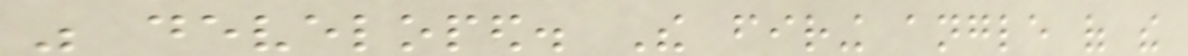was developed. The firing angle of the
